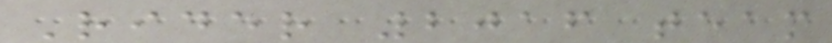Rider 2016 team
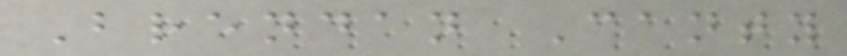Brendan Canty
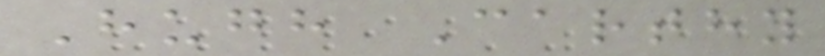Hugh Carthy
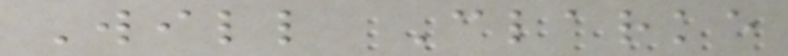Will Clarke
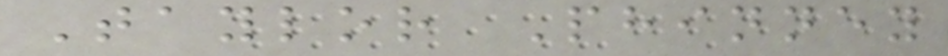Taylor Phinney
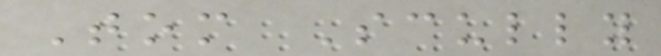Tom Scully
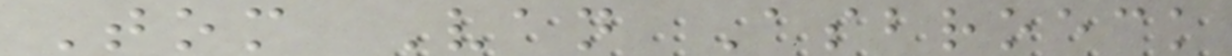Tom Van Asbroeck
